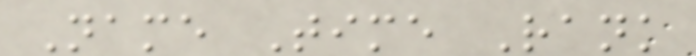Name Time Rank
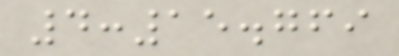4:15.769
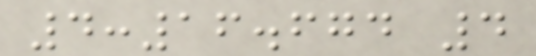4:16.674 4
